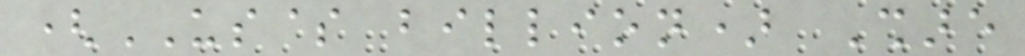(US$ billion) Share
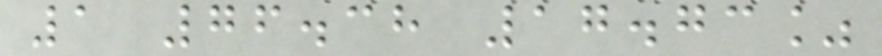1 76.38 17.73%
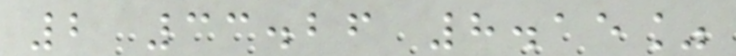2 33.26 8.15%
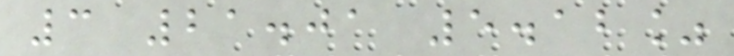3 21.01 5.12%
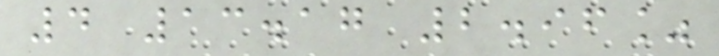4 13.17 2.96%
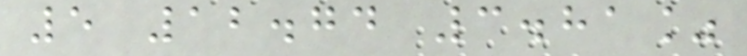5 12.74 3.81%
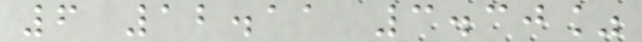6 12.11 3.30%
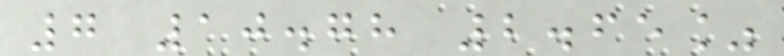7 10.78 2.65%
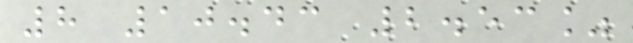8 10.43 2.53%
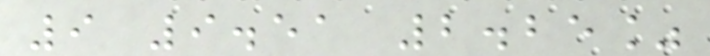9 9.51 2.25%
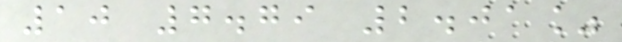10 7.79 2.01%
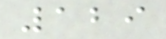129
